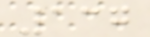137
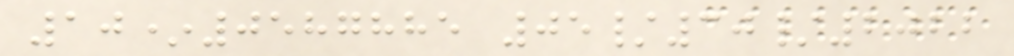10*0587885 05/30/2022
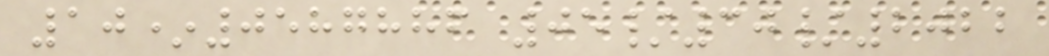10*0587886 05/30/2022
